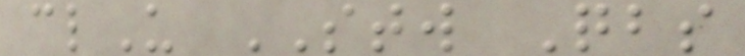clU STW Qbs
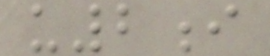u2i
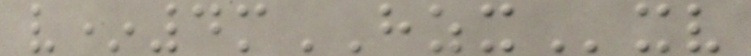v*4mHZXxv
